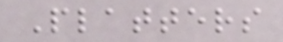Platters
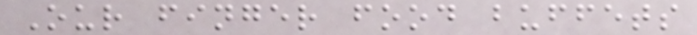Our finger food buffets
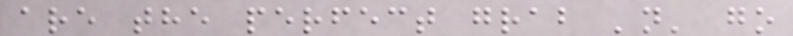are the perfect grab 'n' go
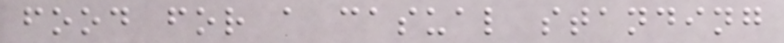food for a casual standing
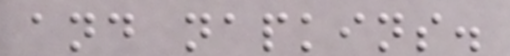and napkins.
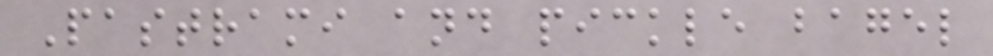Pastrami and pickle bagel
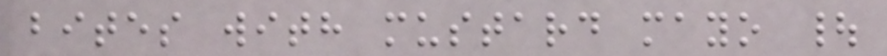bites with mustard mayo |
